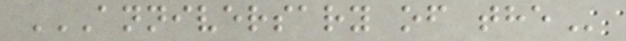ANNIVERSARY OF THE
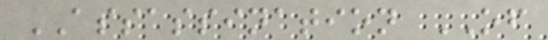ASSASSINATION OF
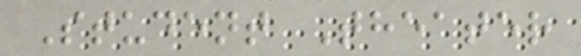Student Theater
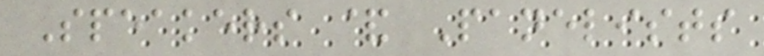Speakers & Panelists
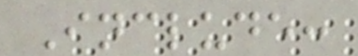Include:
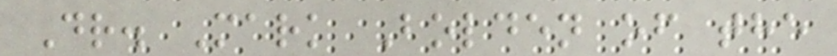Dr. Mark Bolden of the
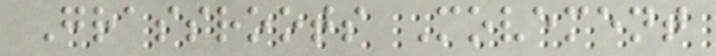Grassroots Movement
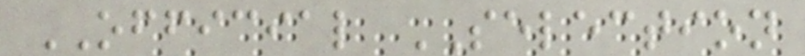OFFICIAL SELECTION
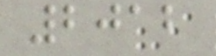2012
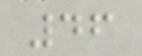46
